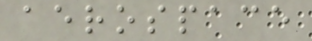aerospace
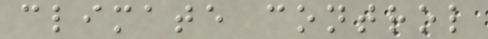climate control
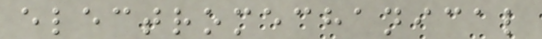electromechanical
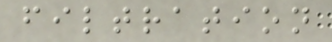filtration
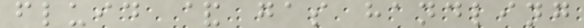fluid & gas handling
